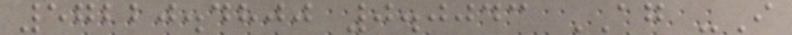57220.4800 0.0043 AG -I
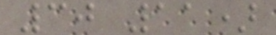30 11)
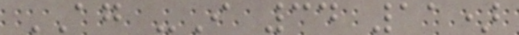AG -I 34 11)
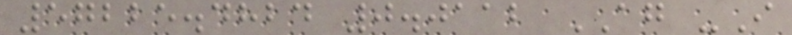57225.4824 0.0112 AG -I
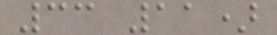33 11)
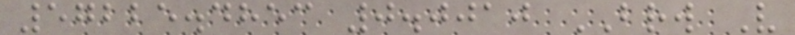57225.4853 0.0010 BRW V
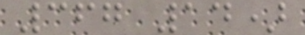367 14)
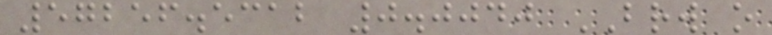57256.5312 0.0040 BRW o
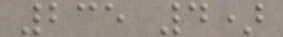235 4)
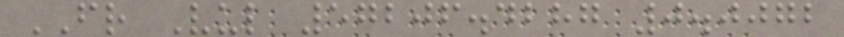FR Vul 57206.4287 0.0072
